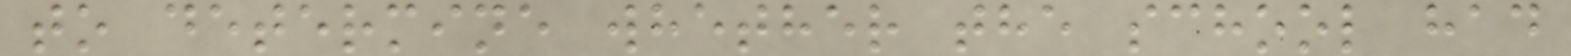to determine whether the school had
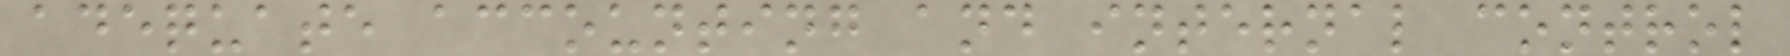adequate accounting and internal control
